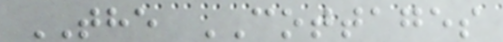THE COTTAGES
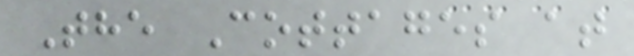The Cottages at
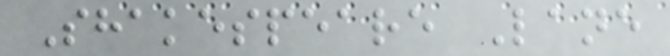Shakespeare Lane
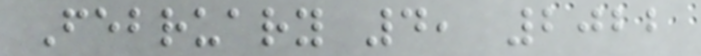February 4, 2022
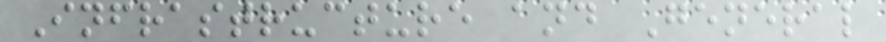Infrastructure and General
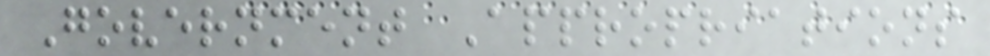Government Appropriations
